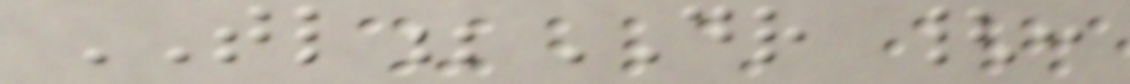TL;DR {:
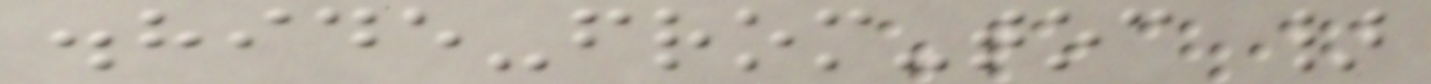.hide-from-toc }
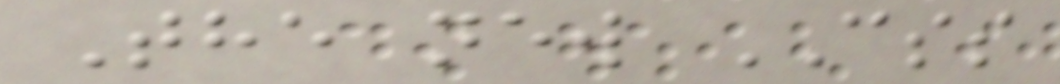The new CSS
